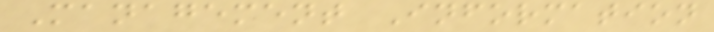Management Information
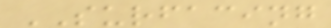SURFACING
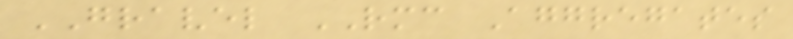GRAVEL RMC Aggregates
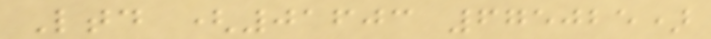Ltd (01603 675025)
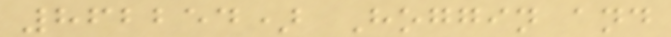862254) Hoggin and
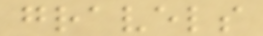gravels
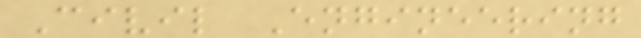Civil Engineering
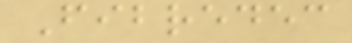Fibredec
